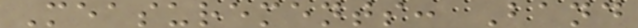Measurements: Band
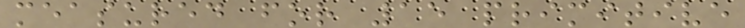measured for 15 primitive
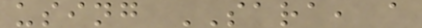using SARA, a
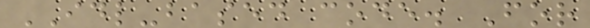IDL-based code. For
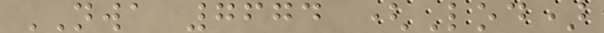NWA 7674 (Lod)
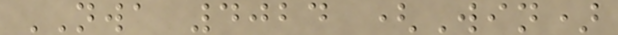NWA 4024 (Win)
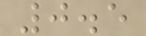0.5
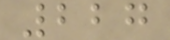227
